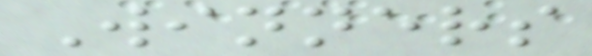Winners
